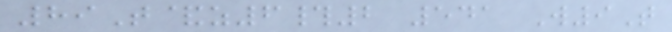89T&z6#2 541 W9T
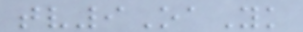tv9OaYk
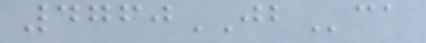4760JBca
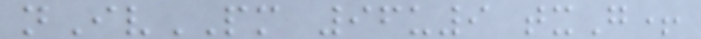nIvPM 96u9 txG+
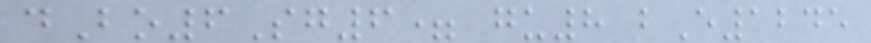dBo6Sg6= gu8 bE1245
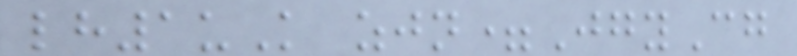lh1uK zjn=JgyCg
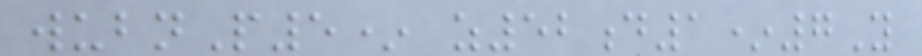wubnP5* z52d1*7Y
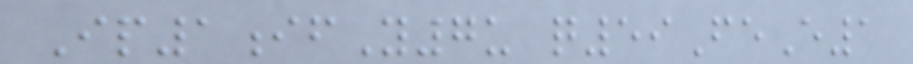Ip1ifY7u q59FeE1
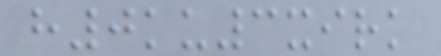h0ku3xirk
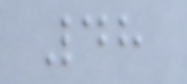48
